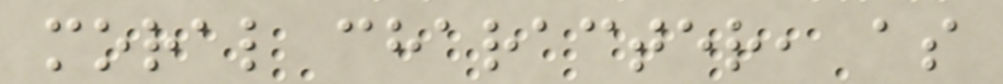moral character, as
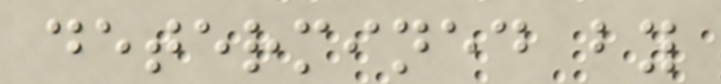determined by
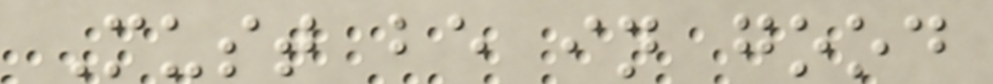Must be in good
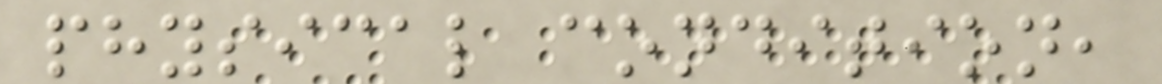physical condition,
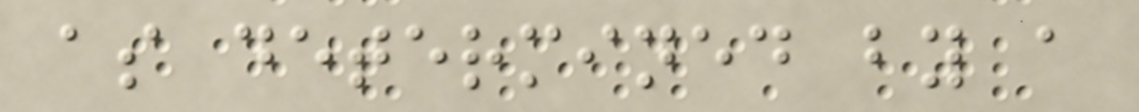as determined by a
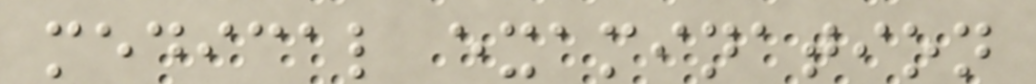medical examination
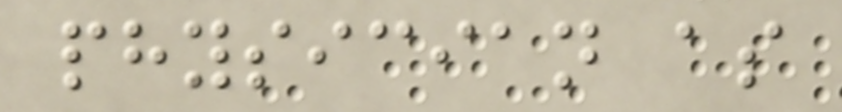physician as
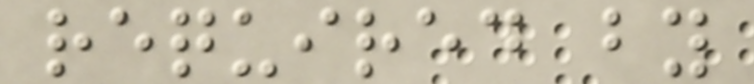required by
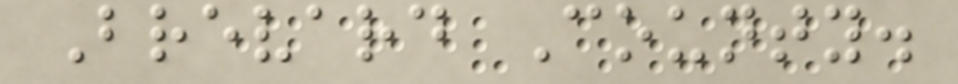Brevard County.
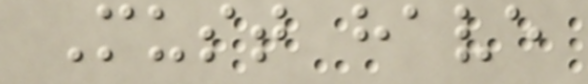Must have
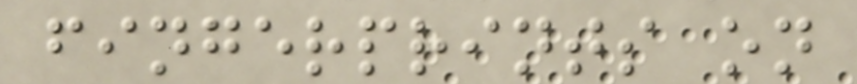fingerprints on
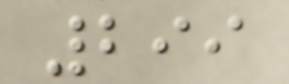299
